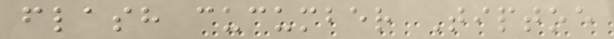flash cucumber Tiptoe
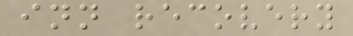inn recovery
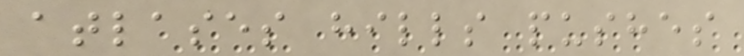atlases hills pushes
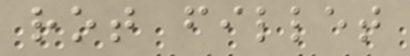rot fillet
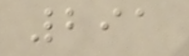291
